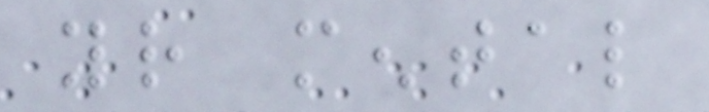your mental
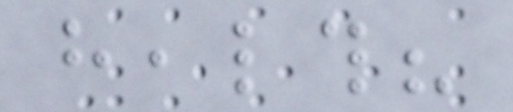health?
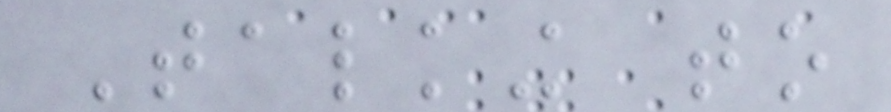Talking to
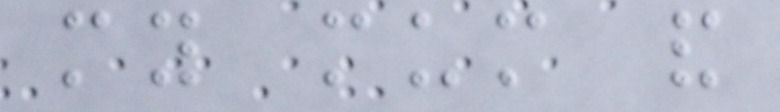my mum and
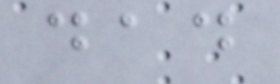dad
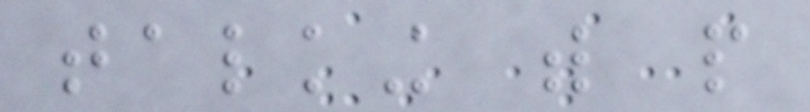talking with people
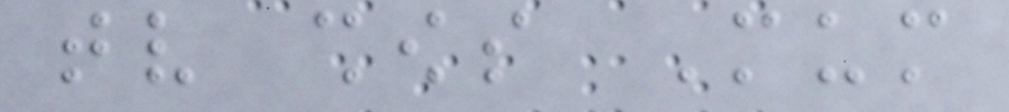tv shows Mum
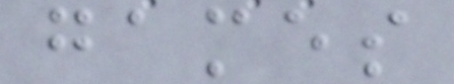games
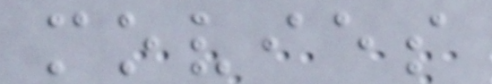movies
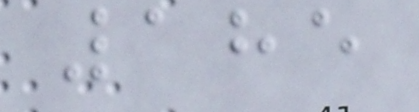185
